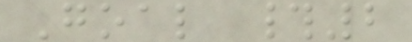Goal #2
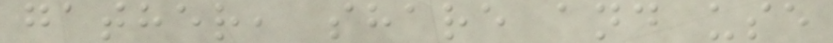gather, share and use
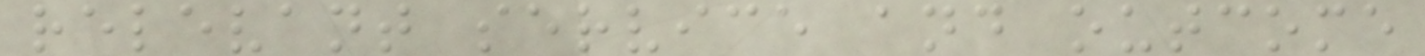relevant service and outcome
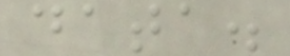data.
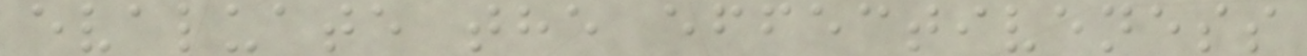evaluate the effectiveness
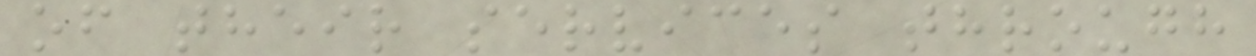of their services through
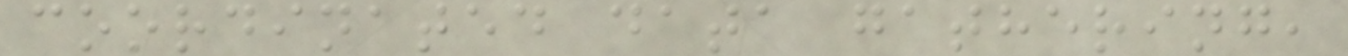coordinated data gathering,
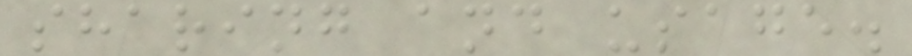sharing and usage.
